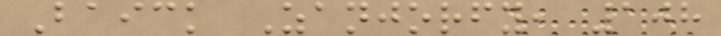Baick Zanjorfy, 108
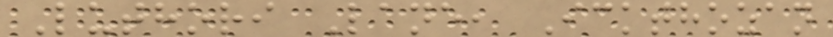Luthori Lane, Ickthozan
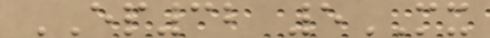EP32 5MX
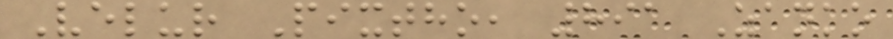Velur Pixtho, 891 Zanko
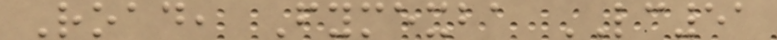Road, Fymexba LC51
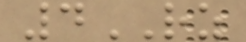4RZ
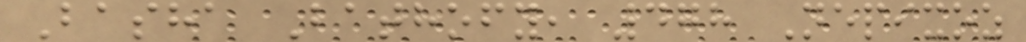Basha Bathofy, 478 Nepixoz
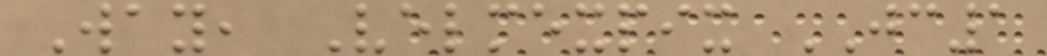Way, Velmexpix JC1
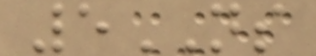5NS
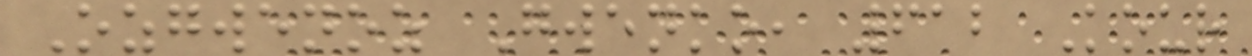Ozgwenoz Gwenko, 612 Kour
